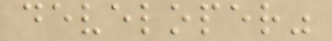developer"
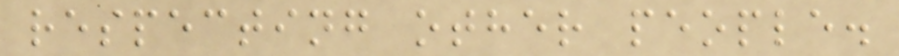respecting other people.
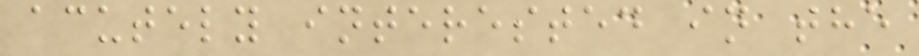acutely interested in the
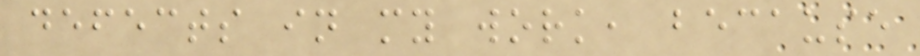defects in my work, because
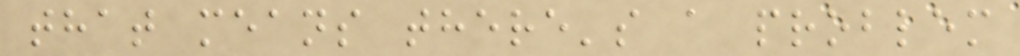that means there's a problem
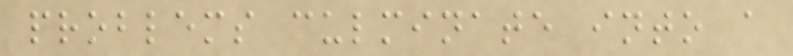problems culminate into a
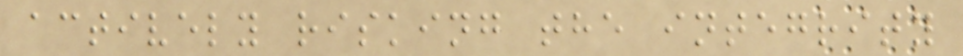actively risking the integrity
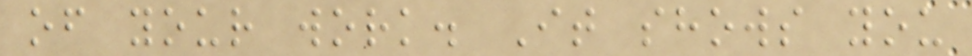of your work. It shows you
